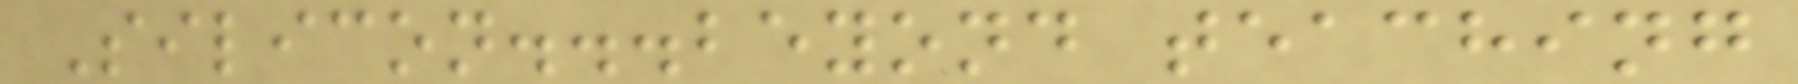Silicon...beyond teaching
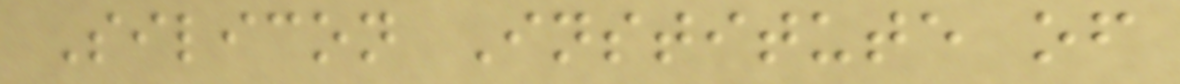Silicon Institute of
